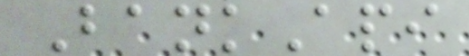BankApi
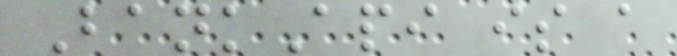BankApi is a
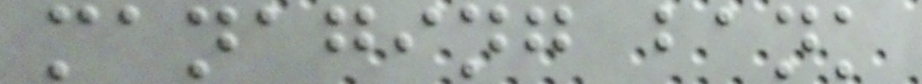managing bank
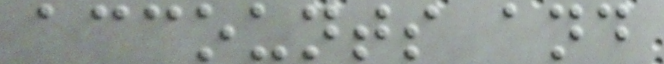accounts and
